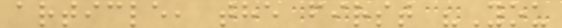article, the first "You
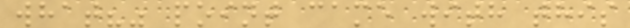what?" point came with this
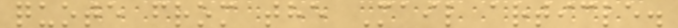quote from the Mail article.
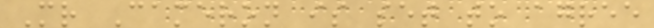Mr Cameron is set to agree
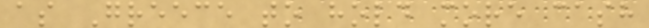as Greece to hold more cash
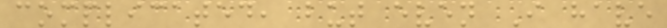complicated, but even I have
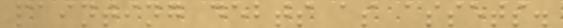painting debts as assets.
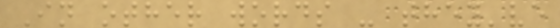In other words - they've
